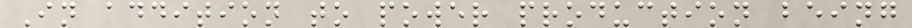In addition to power production being
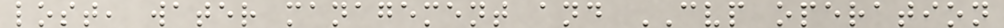lost, water management and CVP operation
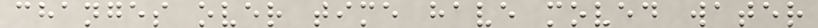changes over time have moved water
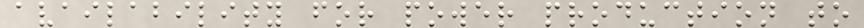availability for power production to
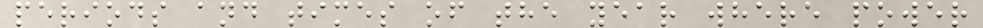periods and times of the year where power
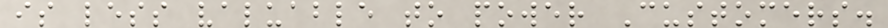is less valuable to power Customers.
